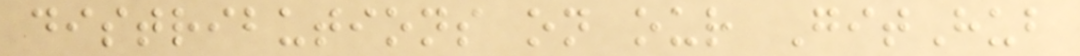distributions on our GitHub
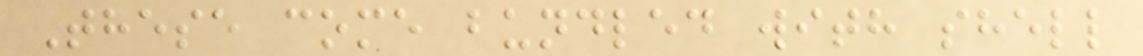These come bundled with shell
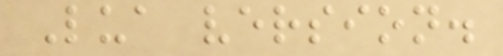Lua version.
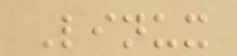Linux
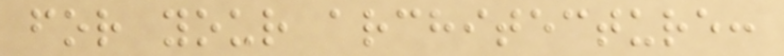for your architecture:
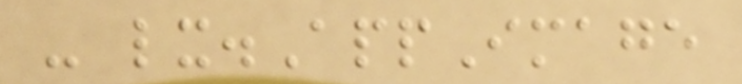- lx.AppImage
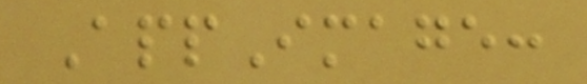AppImage:
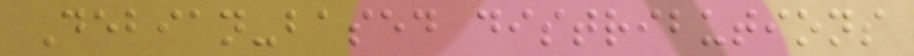Debian-based distributions
